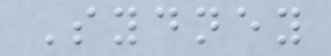Sydney
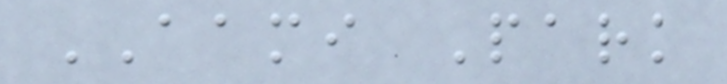AAMI Park
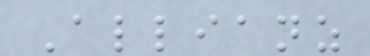Allianz
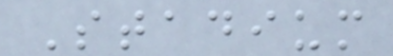Stadium
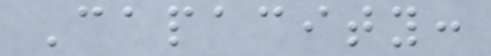Capacity:
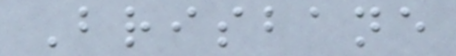Brisbane
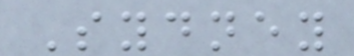Sydney
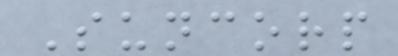Suncorp
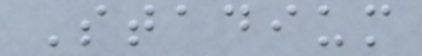Stadium
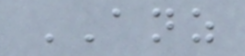ANZ
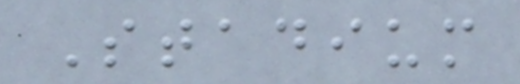Stadium
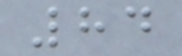84
